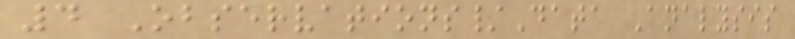4 Observations/Data Analysis
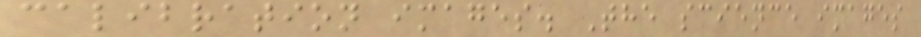calibration images. The science images
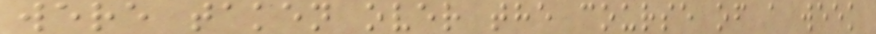were taken over the course of a week
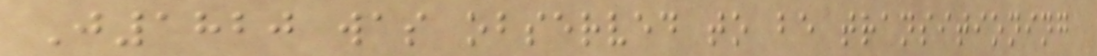J1820 was observed to be transitioning
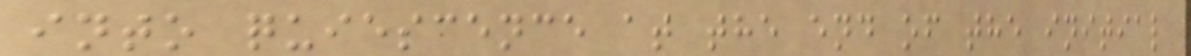into quiescence at the end of the initial
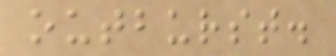outburst.
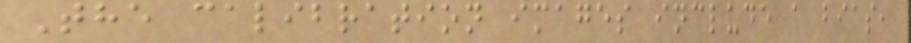The calibration images include a bias,
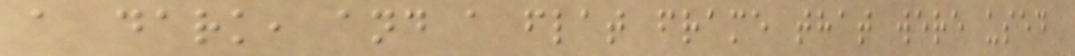a dark, and a flat frame that were used
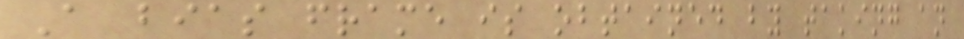A bias frame is obtained by taking an
